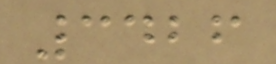3426
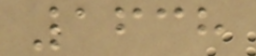1638
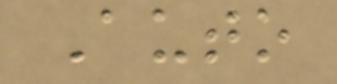Auto
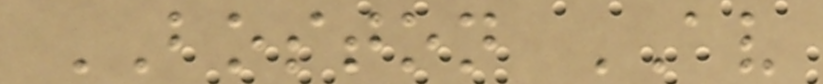BOSTON AV
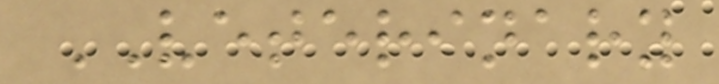VETERINARY
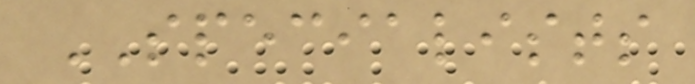SPECIALISTS
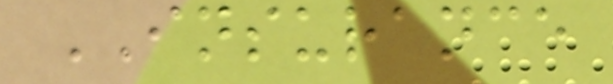INSURANCE
